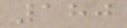180
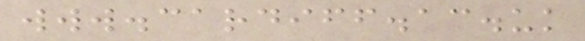www.cardiff.ac.uk
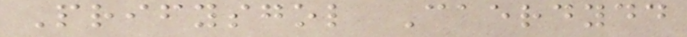Prifysgol Caerdydd
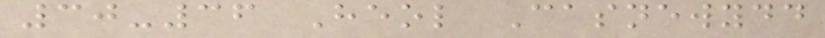30-36 Heol Casnewydd
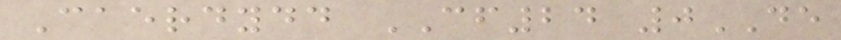Caerdydd CF24 0DE
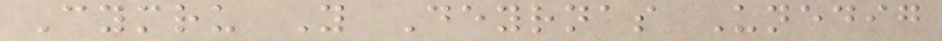Cymru Y Deyrnas Unedig
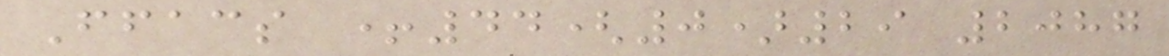Ffacs +44(0)29 2087
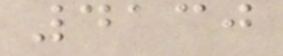4130
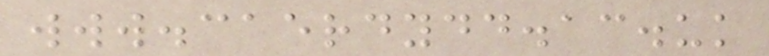www.caerdydd.ac.uk
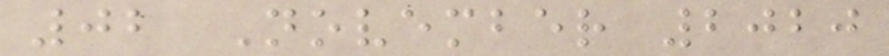02 November 2020
